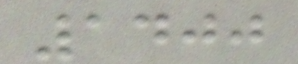1400
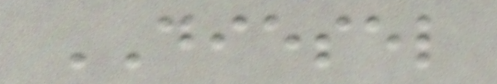DIESEL
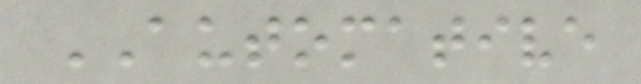AUTOMATIVE
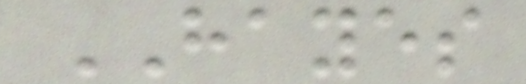HAYES
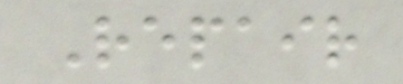Repair
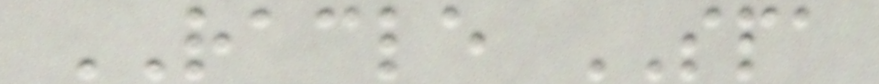RACLE SPA
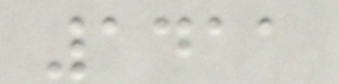1411
